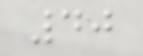40
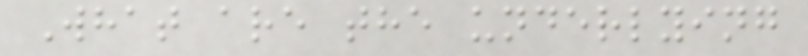What are the underlying
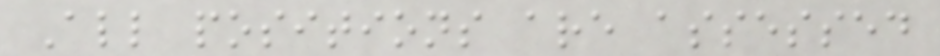All positions are assessed
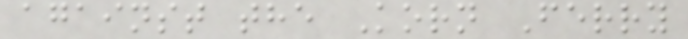against the Korn Ferry
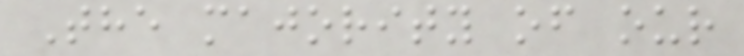The majority of our
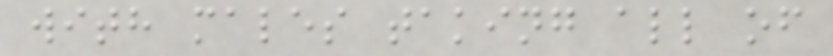with males taking all of
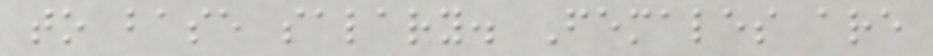to base salary. Females are
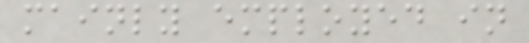mainly employed in
